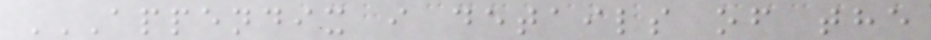APPENDIX I DETAILS OF THE
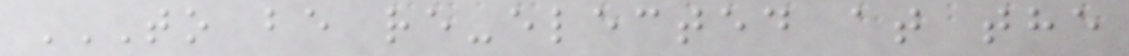TO BE RE-ELECTED AT THE
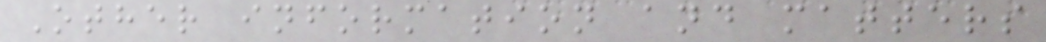Other information and matters
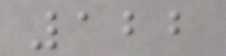122
